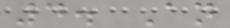4. An
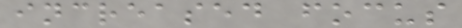increased focus
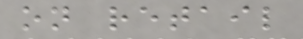on retail
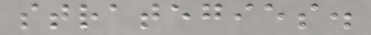strategies.
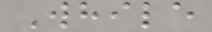While
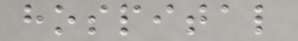hospital
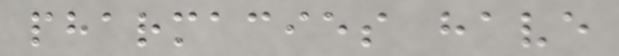pharmacies have
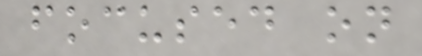focused on
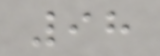98
